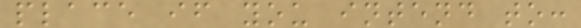place if you intend to:
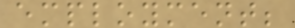employment;
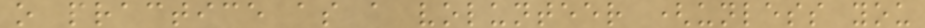o practice as a volunteer (unless you
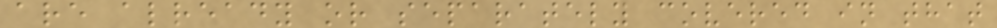are already or separately covered in that
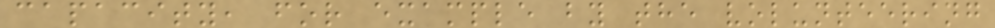capacity, for example by the volunteering
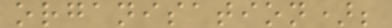organisation);
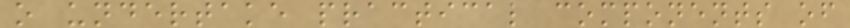o undertake practical components of
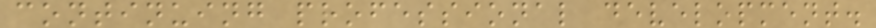continuing professional development.
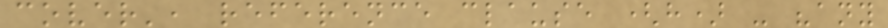cover', reference clause (h) - "any
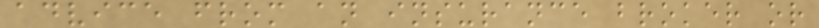advice from an insurance broker or
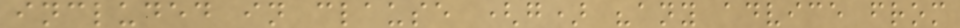included in clause (g) "any advice from
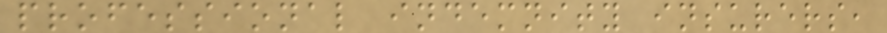professional indemnity insurers,
